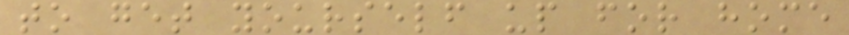to get yourself up for home
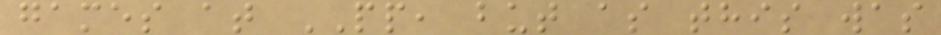games at PP, but as this was
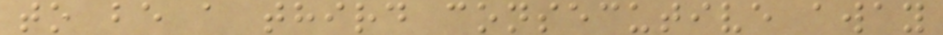to be a third consecutive away
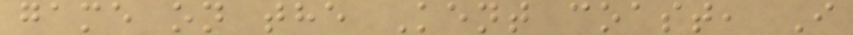game on the Kent coast, I
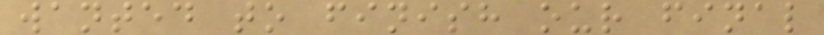wanted to finish our final
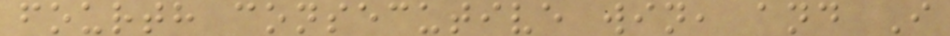fourth consecutive win, and I
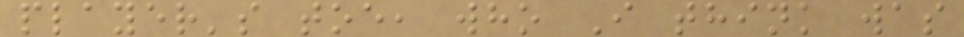player's toe, who I think was
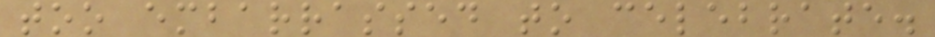too embarrassed to celebrate.
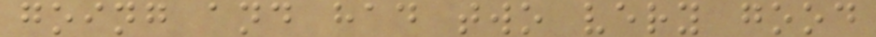going and had two very good
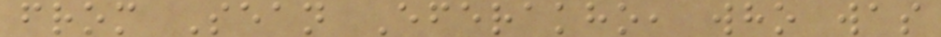from Sean Eferakho, who was
